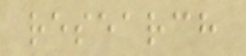research
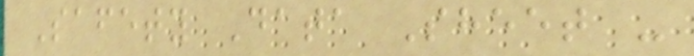Safety Data Sheet -
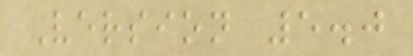Version 5.0
